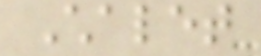Chalet
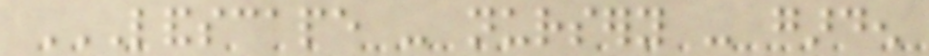LANDSCAPE - NURSERY - GARDEN
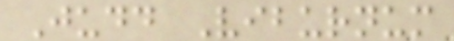Judd Viburnum
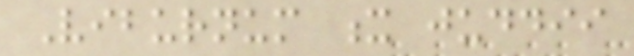Viburnum x juddii
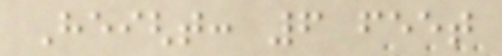Height: 6 feet
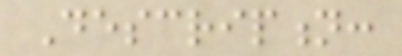Description:
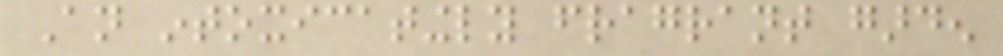An intoxicatingly fragrant garden
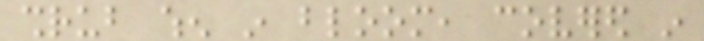shrub when in bloom, covered in
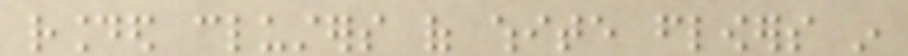rounded clusters of white flowers in
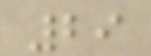29
